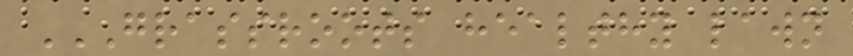GRASSROOTS HEALTHY LAWN
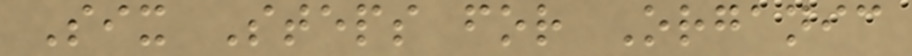Six Steps for Organic
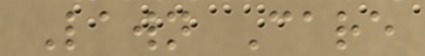Lawn Care
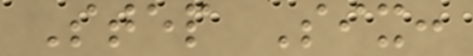Step Six:
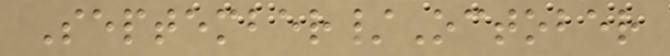September/October
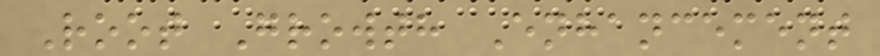Root Growth Enhancement
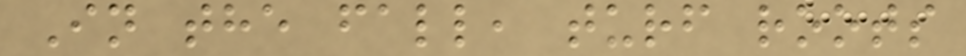In the fall, turf roots
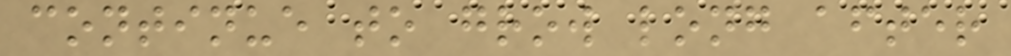continue to grow long after
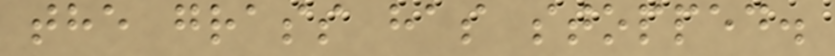the grass has stopped.
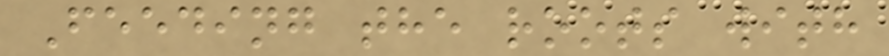Feeding the roots with
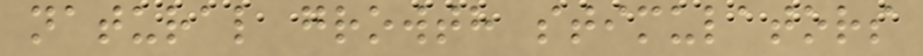natural growth stimulators
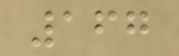167
